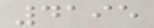4195
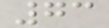73
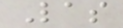Las
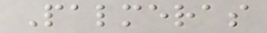Palmeras
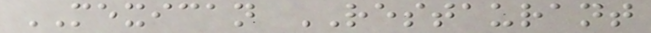MEXICAN RESTAURANT
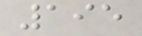195
